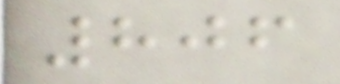806
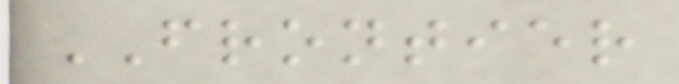FRONTIER
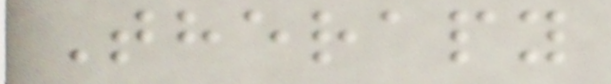Therapy
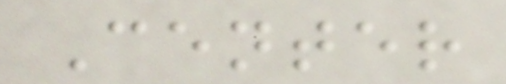Center
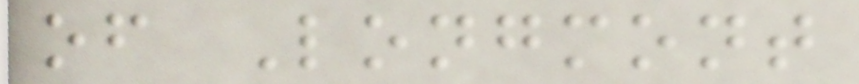of Longmont
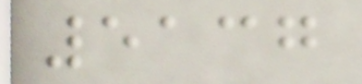5137
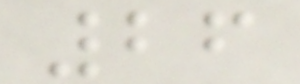26
